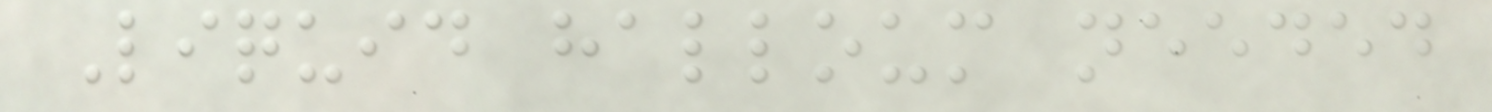Liquid halloum needed
